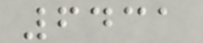6431
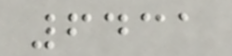6431
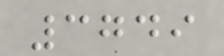3749
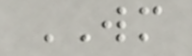WM
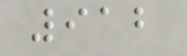912
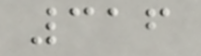316
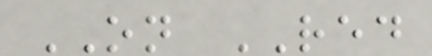ON RED
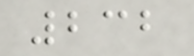232
